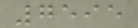7595
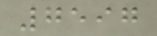7597
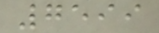7599
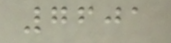7601
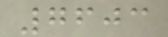7603
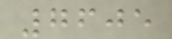7605
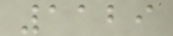1129
